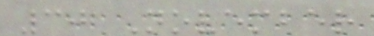30 November
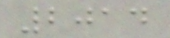2014
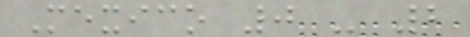Mexico 0 - 2
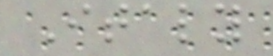Italy
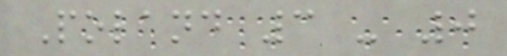Poland 3 - 0
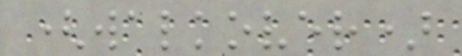(walkover)
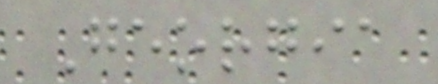Georgia
